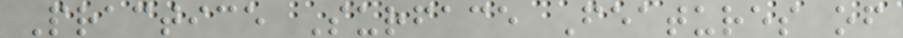Practice Surface Features of
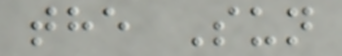the Sun
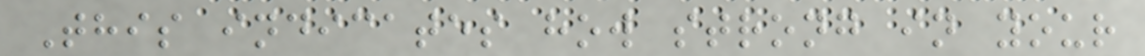This indicates how strong in your
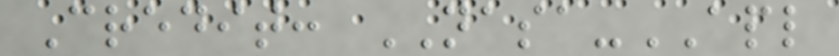Credit: NASA-APL
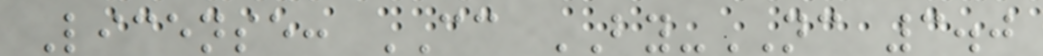License: CC BY-NC 3.0
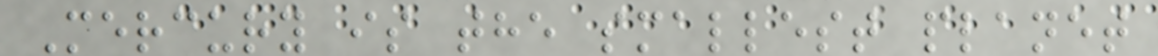Mercury is the smallest planet
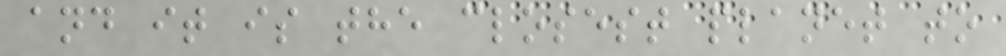and it is the closest planet to
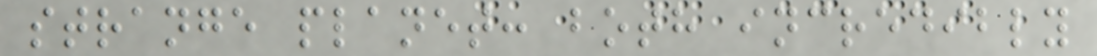strange planet: both incredibly
